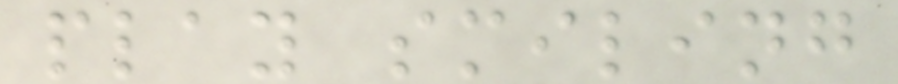play smiling
